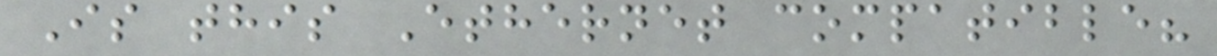Is this Ethernet compatible?
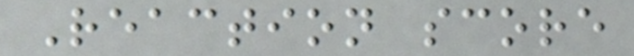Reaction score
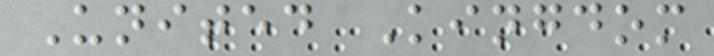United Kingdom
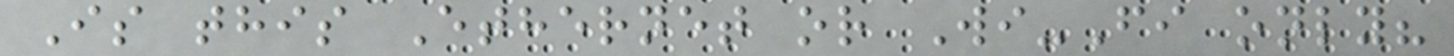Is this Ethernet or Wi-Fi only?
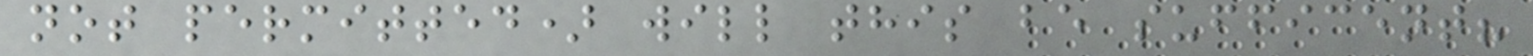not permitted) will this be sufficent?
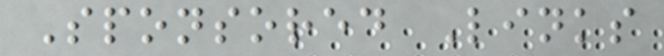Sponsored Links
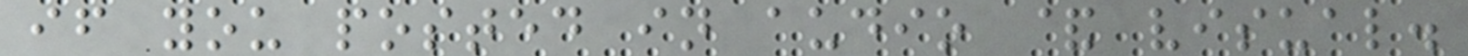if you posted in audio & visual.
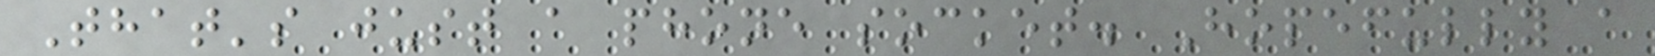That's just a phone socket. Hopefully a
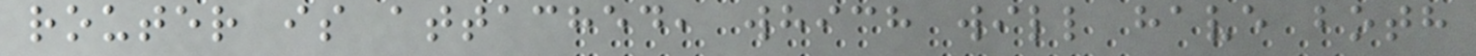router is attached, which will have both
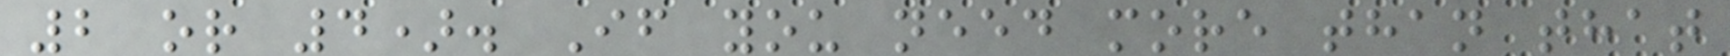2 or 4). If you need more than that
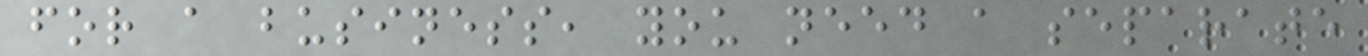for a business, you need a separate
